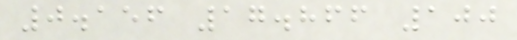0.156 17.866 100
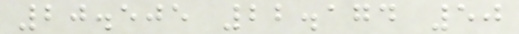20.505 22.174 50
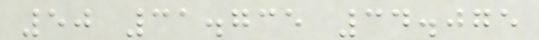50 31.735 34.075
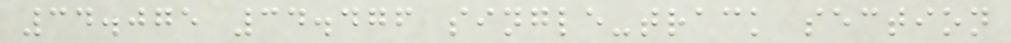34.075 34.476 single-track section
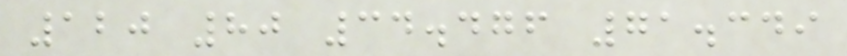120 80 34.476 71.349
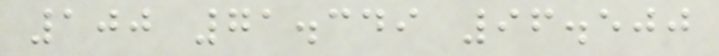100 71.349 96.500
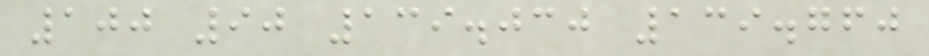100 90 139.030 139.760
